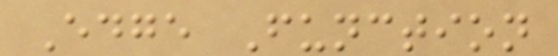Edge Function
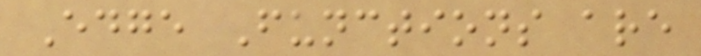Edge Functions are
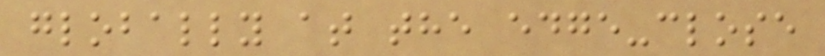globally at the edge-close
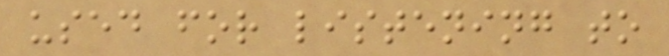used for listening to
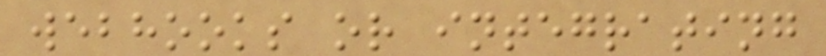webhooks or integrating
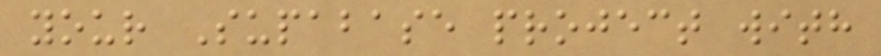your Supabase project with
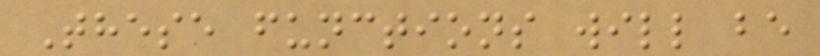These functions will be
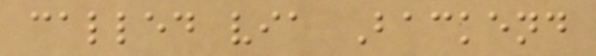called via Backend
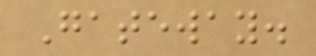Gateway.
